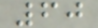60
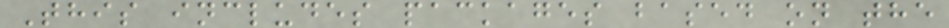This includes packages based on the
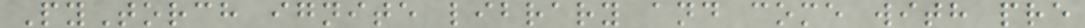PyTorch ignite library and come with pre
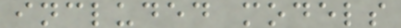included models
